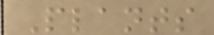Plants
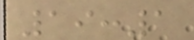19:1
